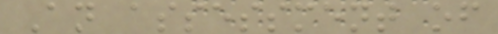An assessment of
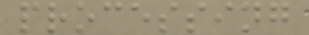processing
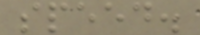speed.
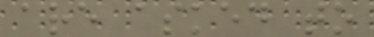are asked to
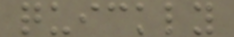quickly
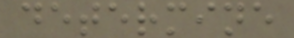determine
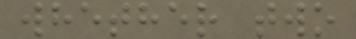whether two
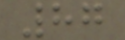87
